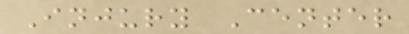Injury Center
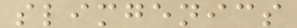slimgenics
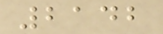2142
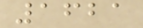1621
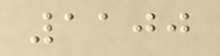1100
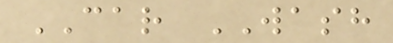CAR WASH
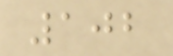102
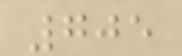705
